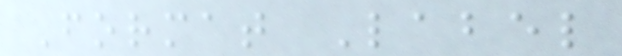Format Label
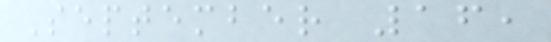September 16,
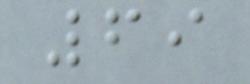69
